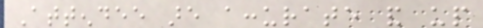Attendee are accurate and up
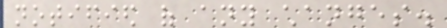notified of any changes.
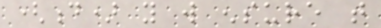(d) you will ensure that
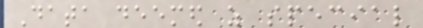Data deemed as special
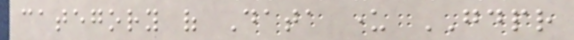category of Data under GDPR
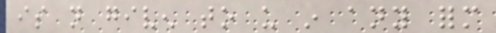is not given to us in any form
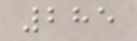285
